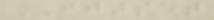IJARSET
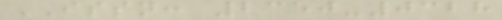ISSN: 2350-0328
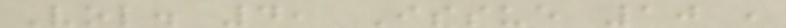Vol. 4, Issue 10 ,
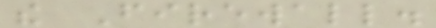the Firewall.
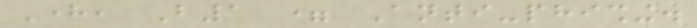Here, B1 = Anti-phishing.
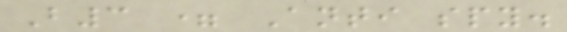B3 = Anti spy.
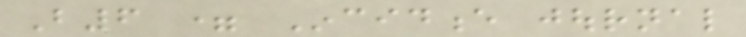B6 = Incidence journal
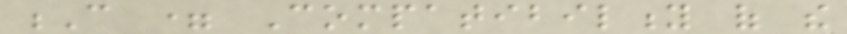C = Compatibility of the
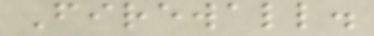Firewall.
